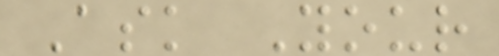Ask Your
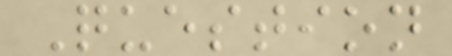Question
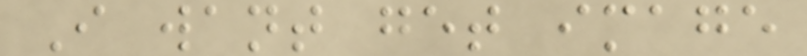I want get image
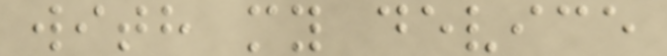with my device
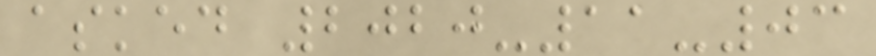asked 2020-11-03
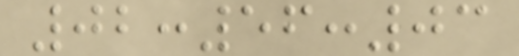02:56:03
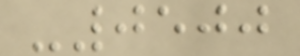-0500
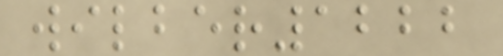wilber1222
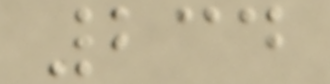234
